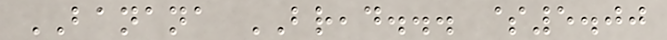BANANA BREAD... $5.00
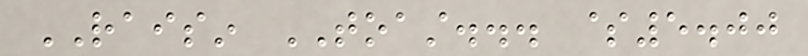RAISIN TOAST... $5.00
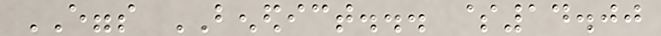EGGS BENEDICT... $14.00
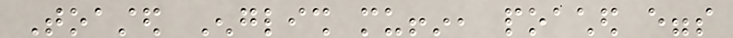Toasted English muffin, poached eggs
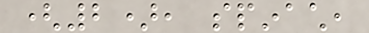(2), spinach,
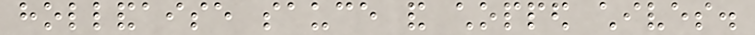hollandaise sauce and chopped chives.
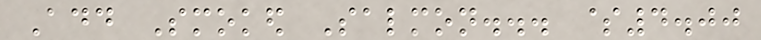Add Smoked Salmon... $4.00
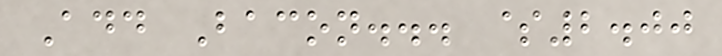Add Bacon... $2.00
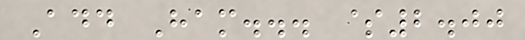Add Ham... $2.00
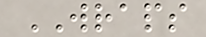WRAPS
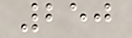250
